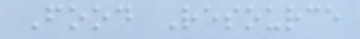Food Resource
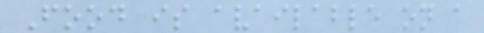Food is available on a
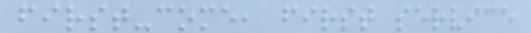first-come, first service
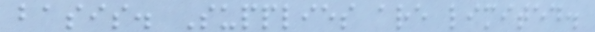basis. Supplies are limited.
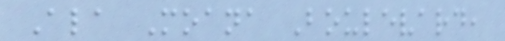Ala Moana Boulevard,
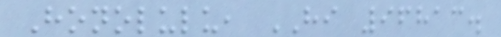Honolulu, HI 96813.
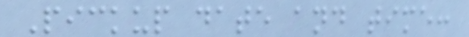Pickup date and time:
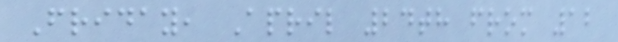Friday, April 24th from 12
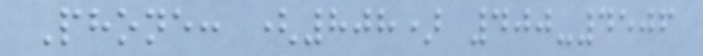Phone: (808) 400-4506
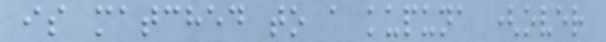is matched to a kupuna (over
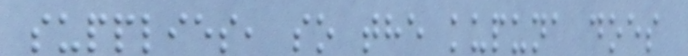supplies, so the kupuna does
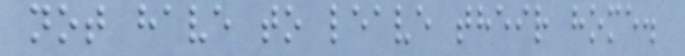not have to leave their home.
